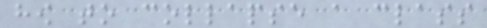how to collapse a class
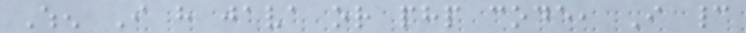When I have java or php code, I cannot
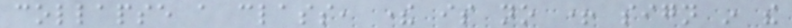collapse a class, there is no + sign in the
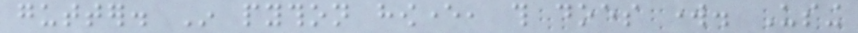gutter. In python however, this does work. Using
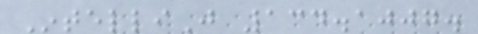IntelliJ 134.1007.
